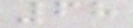68
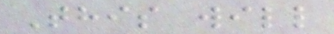This will
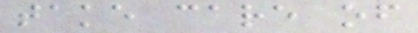take care of
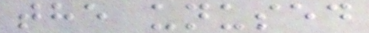the unused
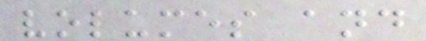volumes and
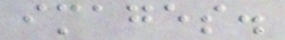images.
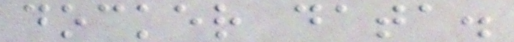docker data.
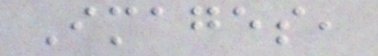Images,
